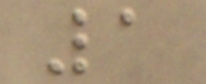1
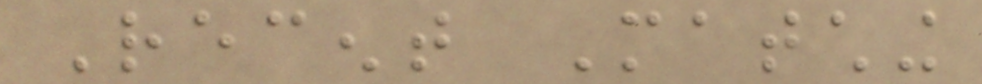Recent Matching
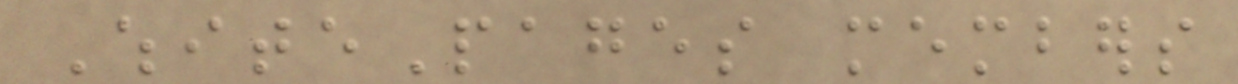WhitePages members
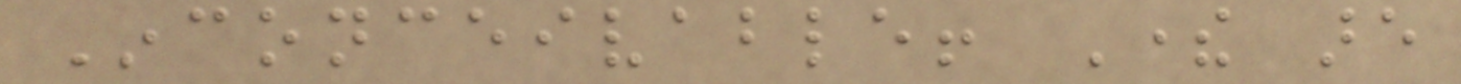Inconceivable! There are
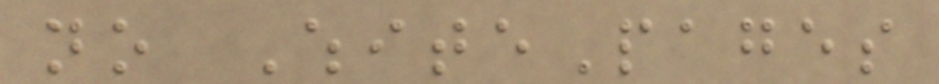no WhitePages
